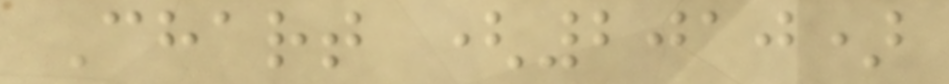Chart (2010)
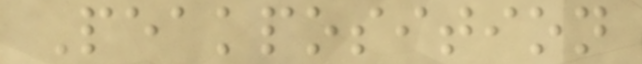Peakposition
